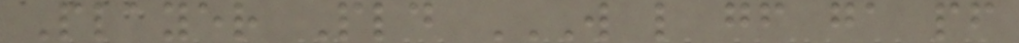Player Pld W L GF GA PF
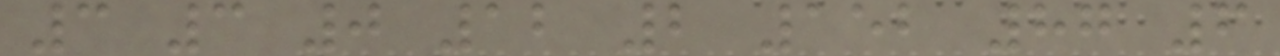3 3 0 12 2 152 87 6
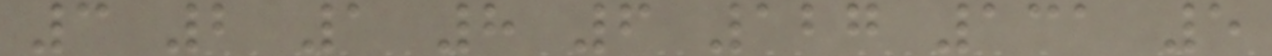3 2 1 8 6 127 131 5
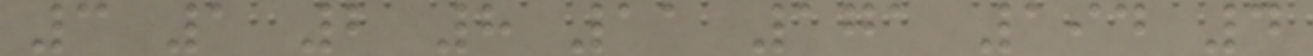3 1 2 8 11 171 194 4
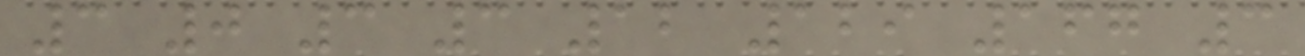3 0 3 3 12 129 167 3
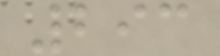293
